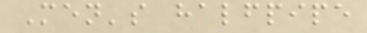Men's halfpipe
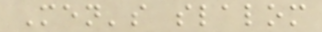Men's slalom
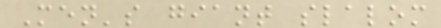Men's giant slalom
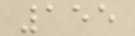155
